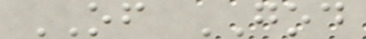OF GOD
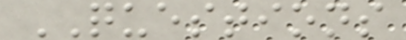QUESTIONS
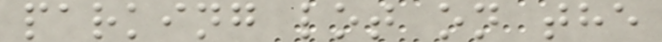parking lot on the
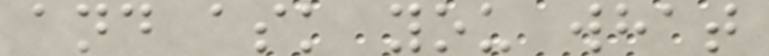and ask you what
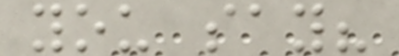you say?
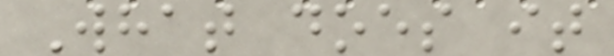What does it
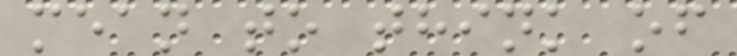mean to think of
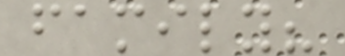family?
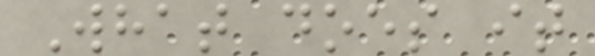What does it
